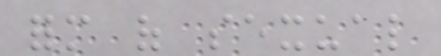form of sexual
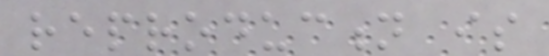reproduction is
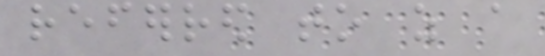referred to as a
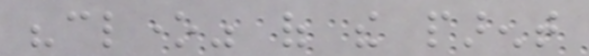"clone" of the parent
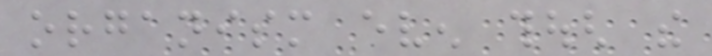organism even though the
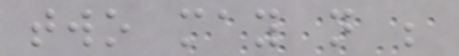two may not be
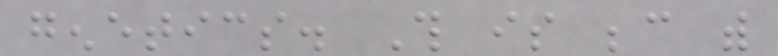genetics. This is because with
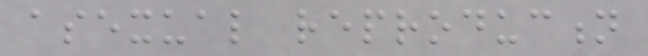asexual reproduction
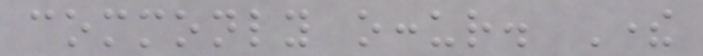commonly occur. There
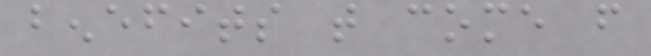benefits that come from
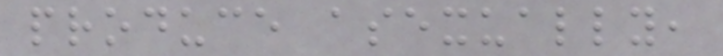produce asexually,
